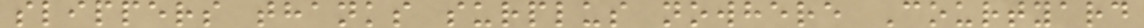slippers thanks surplus nowhere Courtyard
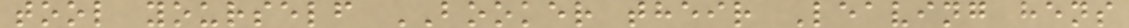tool yourself BOOKER their Leaving hens
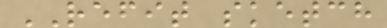REFIT sketch
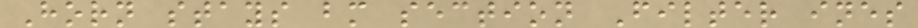Horn stays bm section Filter ines
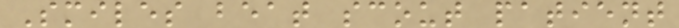Smiles beat scout patient
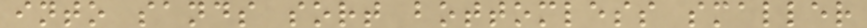into sands sort bottomless smaller
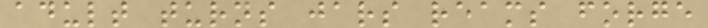adult turns jars reams forge
